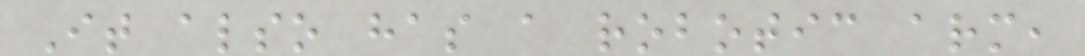It also has a robotic arm,
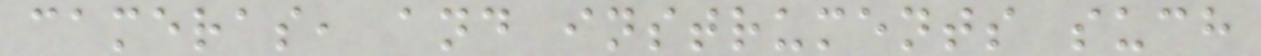cameras, and instruments such
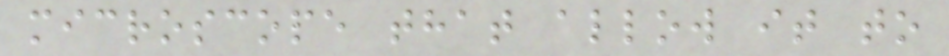microscope that allow it to
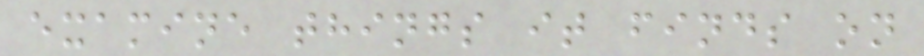examine things it finds on
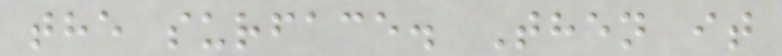the surface. Then it
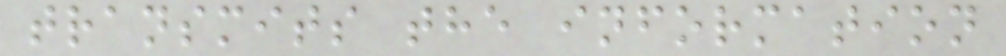transmits the information
